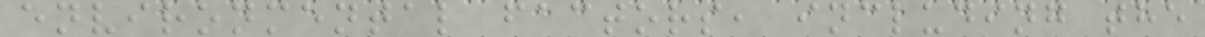environmental factors, including the
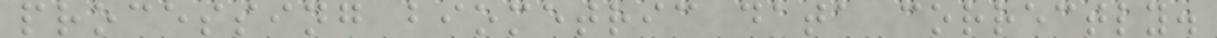processing biometric data correctly.
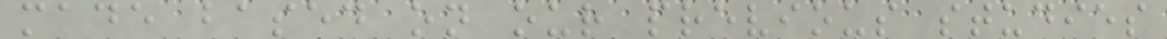made based on our previous studies
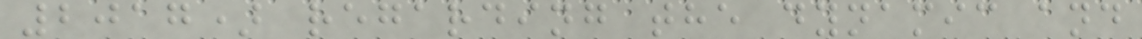2017) regarding the dynamic and
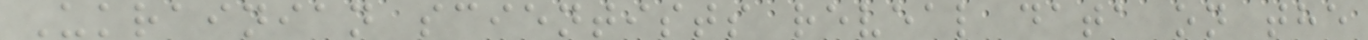Ukrainian scientists reveal data on the
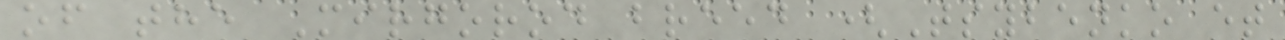of the Mirgorod breed (Tsybenko et
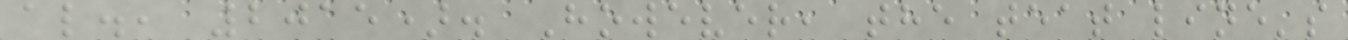al., 2015). However, the teat line's
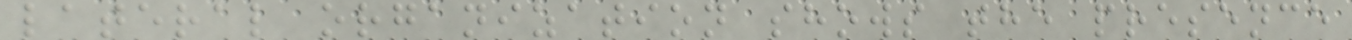lateral organization shows the presence
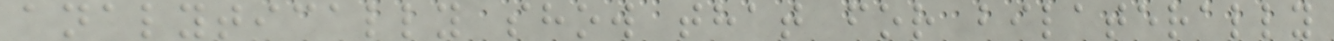analytically show that for bilaterally
